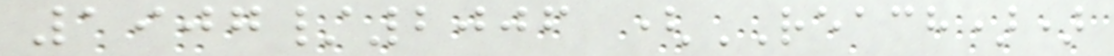1907/2006 (REACH))
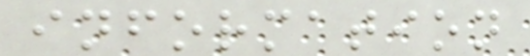information
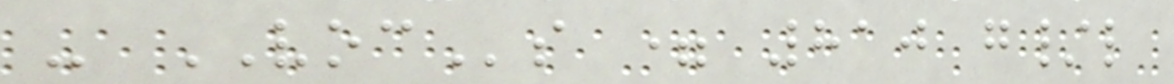- VOCs = 810 g/l
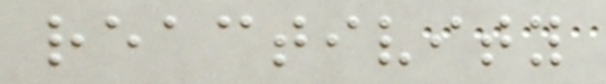reactivity
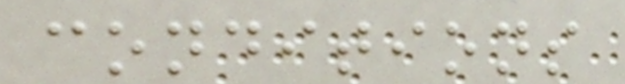conditions
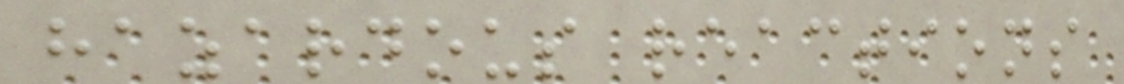hazardous reactions
